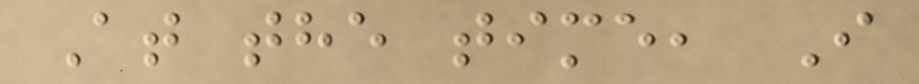At the time, I
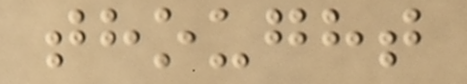thought
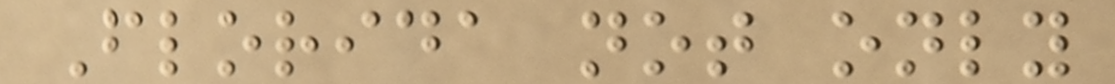Florida not only
